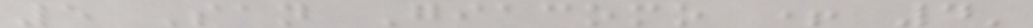5 San Giacomo + 4'
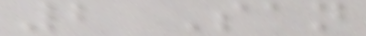2 San
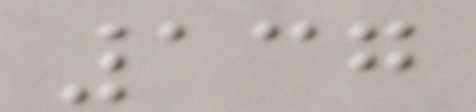137
